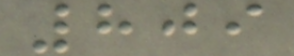809
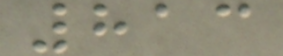813
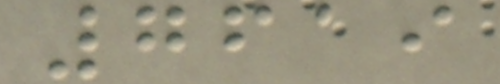7619
